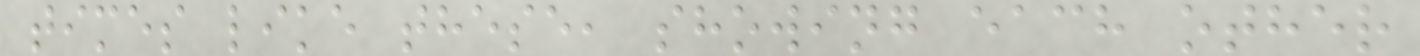times like these, showing each other
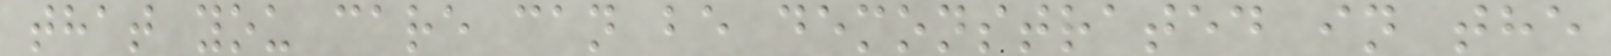that you care can be demonstrated in the
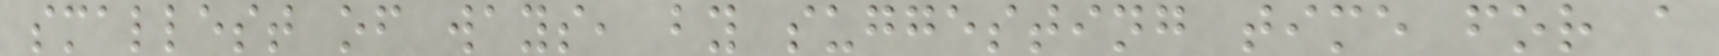smallest of ways, by suggesting time for a
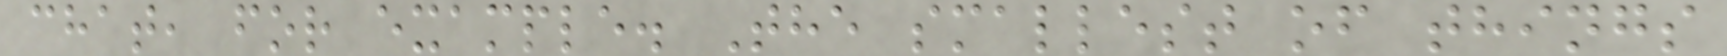chat, for example. The smallest of things
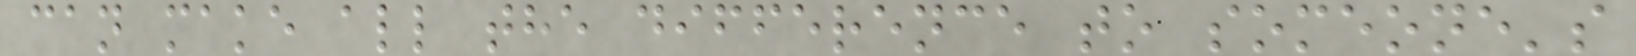can make all the difference to someone's
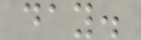day.
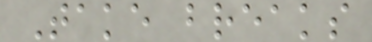Take breaks
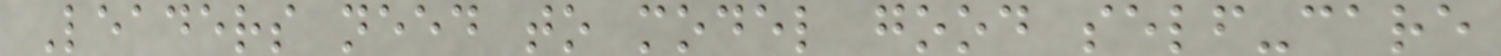Leaders need to model good self-care
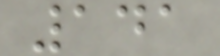141
